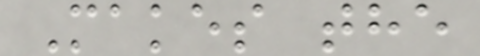Makes the
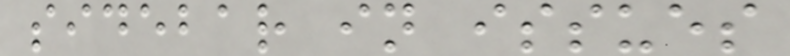sidebar in issues
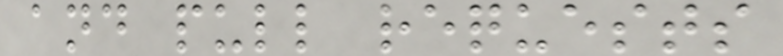and pull requests
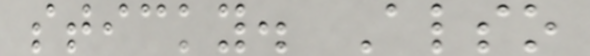sticky. Also
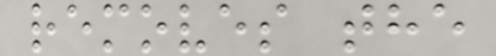removes the
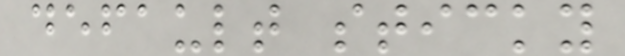default sticky
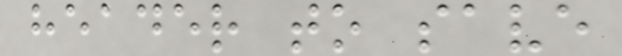header to save
